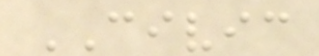CIVIC
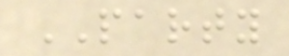PARTY
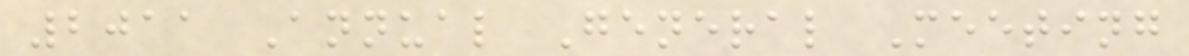2011 Annual General Meeting
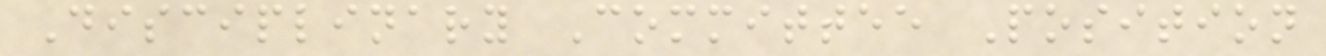Disciplinary Committee Position
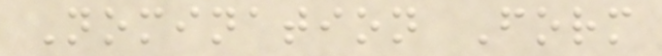Nomination Form
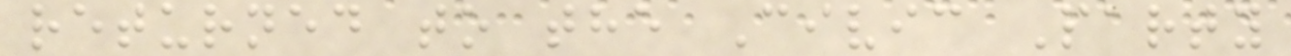returned to the Civic Party
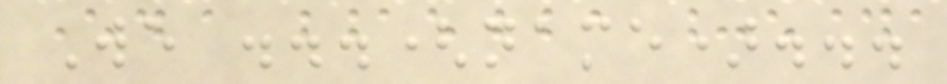We ...(name)...
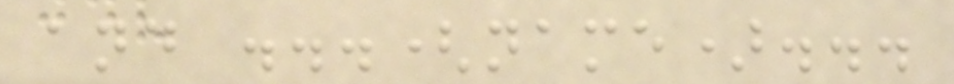and ...(name)...
